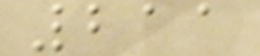211
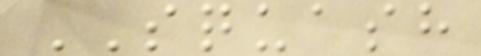SQUASH
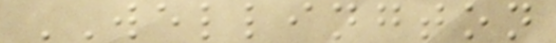WELLINGTON
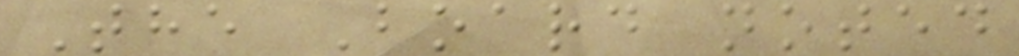The Board noted
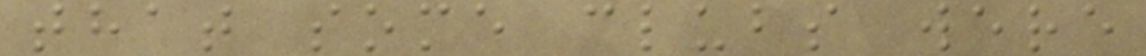that some clubs were
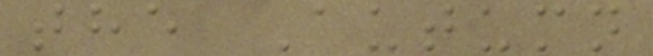the Autumn
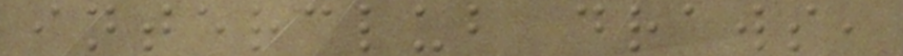interclub draws,
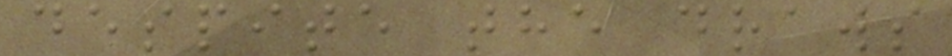despite the draws
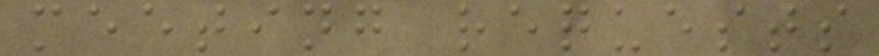meeting requests
